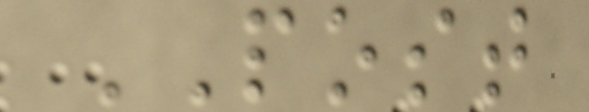POST
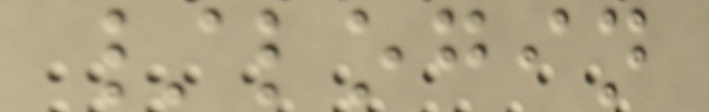/login
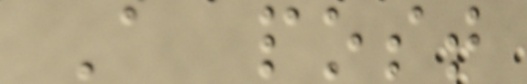A post
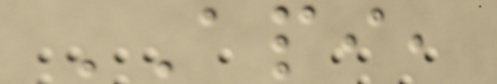API,
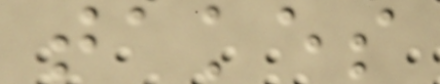takes
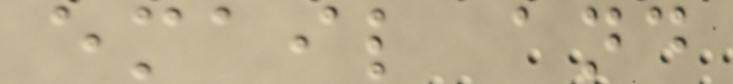email and
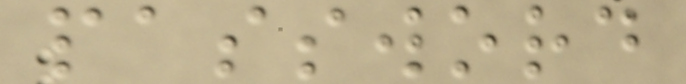password
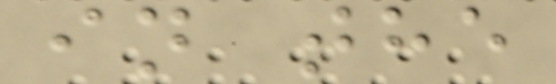in the
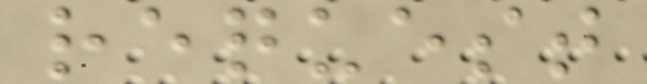request
